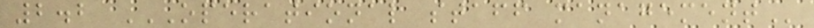2.2 OPERATIONAL STAFF MANAGEMENT
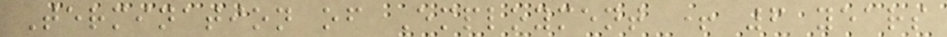Termination of Employment + 6 years
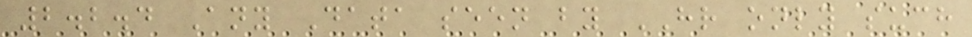2.2.4 Any Data seen by HR only such
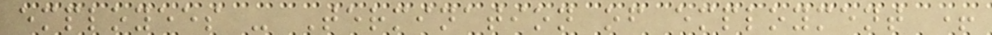employees - Termination of employment +
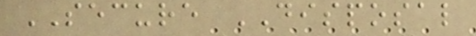SECURE DISPOSAL
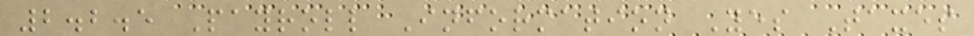2.2.5 Payroll Information Yes Taxes
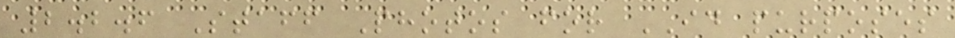2.2.6 Staff Photos for ID purposes
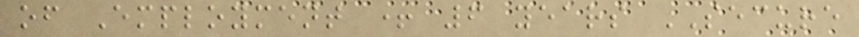of Employment + 6 years SECURE
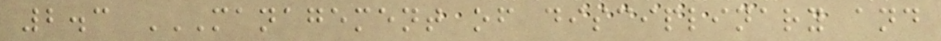2.3 MANAGEMENT OF DISCIPLINARY AND
